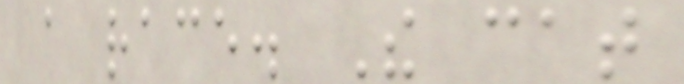a race. The cat
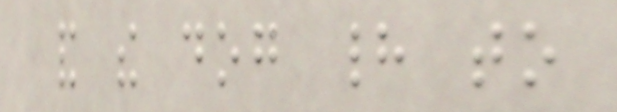and the dog had to
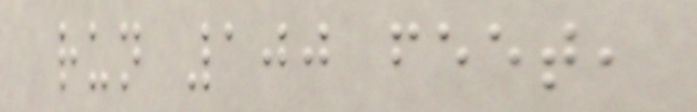run 100 feet,
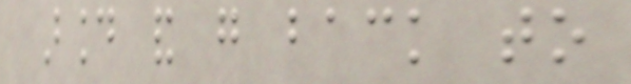around and go back to
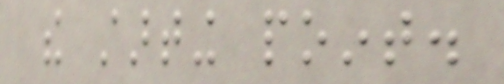the starting point.
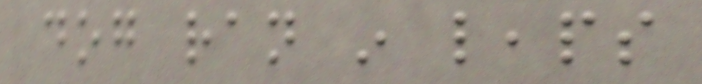dog ran in leaps
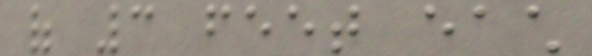of 3 feet each
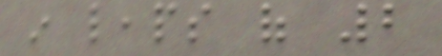in leaps of 2
